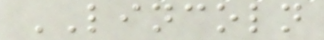LINCOLN
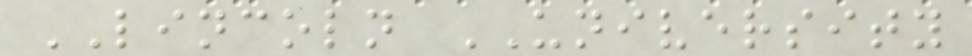LINCOLN UNIVERSITY
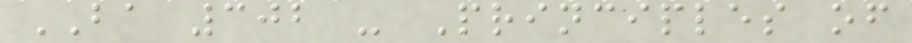BA 302 - Principles of
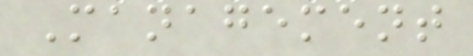Management
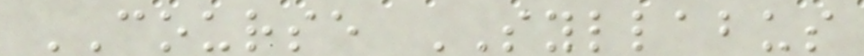COURSE SYLLABUS
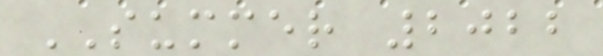SUMMER 2022
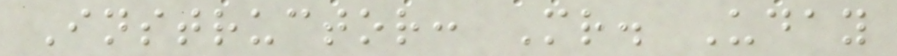Instructor: Mr. Uday
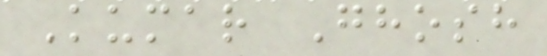Kumar Ghosh
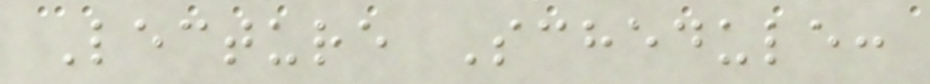Lecture Schedule:
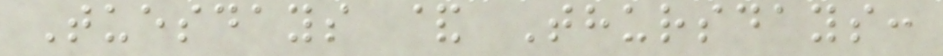Tuesdays & Thursdays:
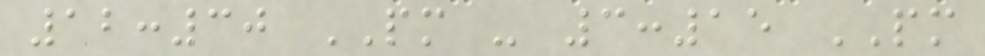12:30 PM - 3:15 PM
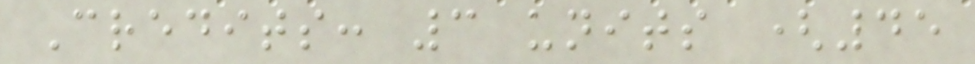Credits: 3 units (45
